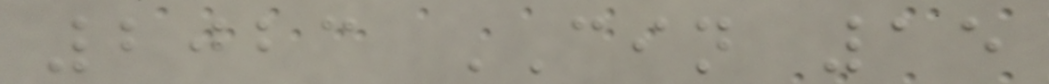2023 CIN 15
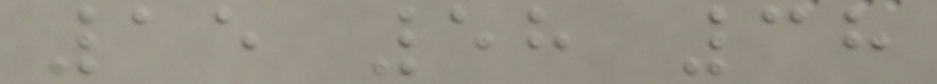15 58 38
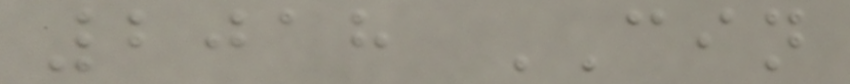2018 CIN
